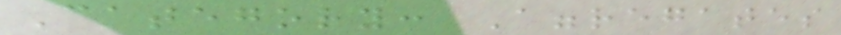Category: Aggregates
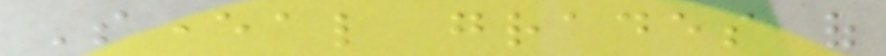Several grades of
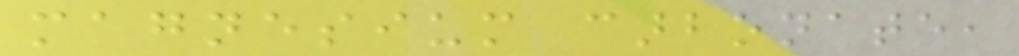magnesium carbonate,
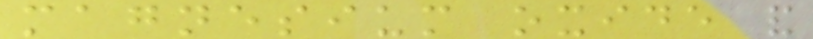magnesium oxide and
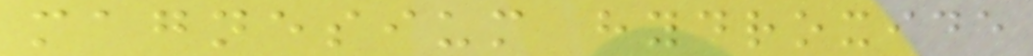magnesium hydroxide
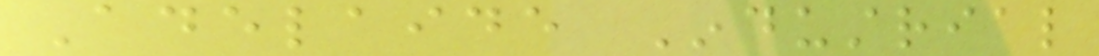Adelaide Industrial
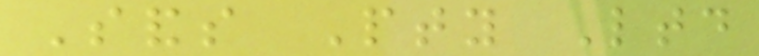Sands Pty Ltd
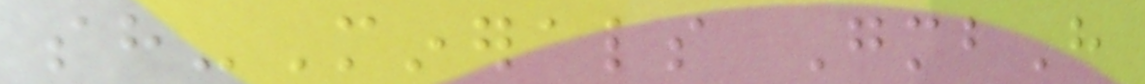sh-Minerals GmbH
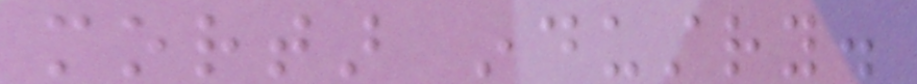mortar industry.
